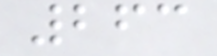263
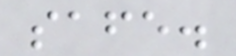safe.
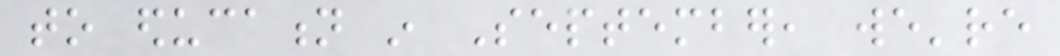to education in September, we're
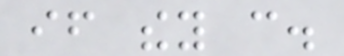if they can.
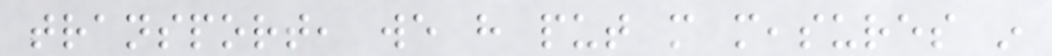transport, we have put more measures in
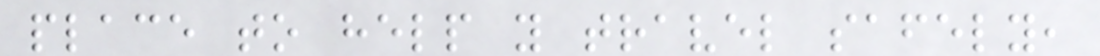place to help you travel safely,
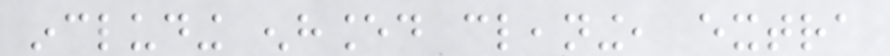including enhanced cleaning, extra
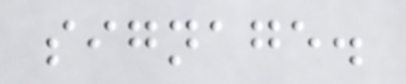signage.
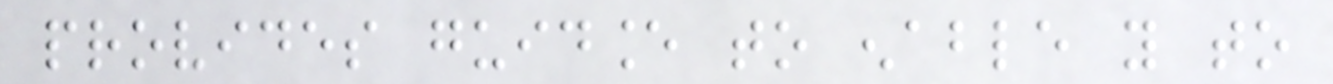provides guidance to enable you to
